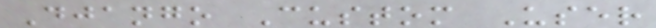Django Custom User
